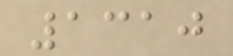1310
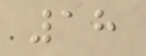18
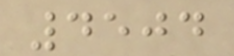4504
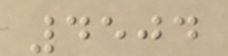4504
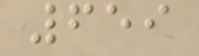659
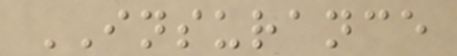INSURANCE
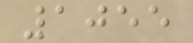1055
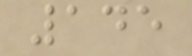145
